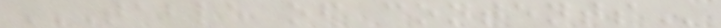TABLE OF CONTENTS
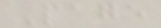Page
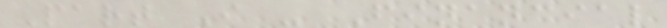Part I - Financial
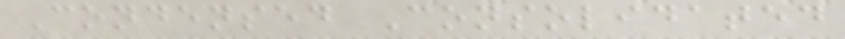Condensed Consolidated
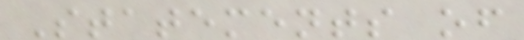Statements of
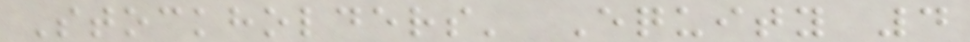Stockholders' Equity 4
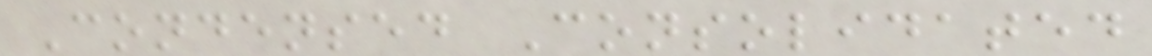Condensed Consolidated
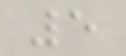5
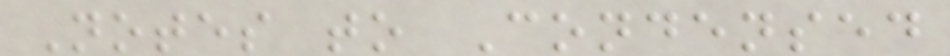Notes to Condensed
